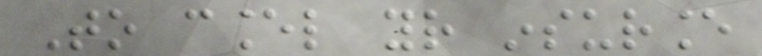To cancel your insurance
